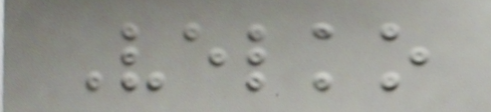Velko
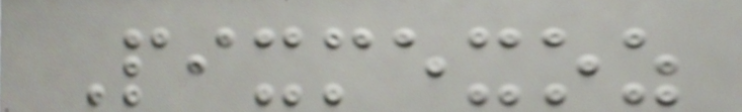Pixmexoz
